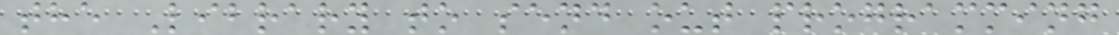the Library to send out programming
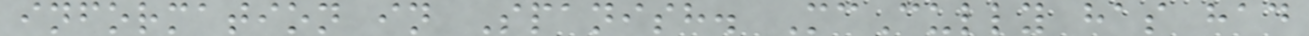information in Spanish. McCully has had
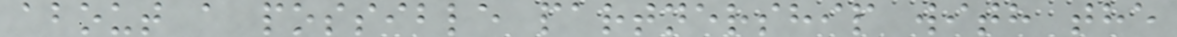about a possible partnership with the
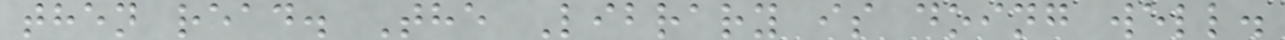then read. The Library is doing well.
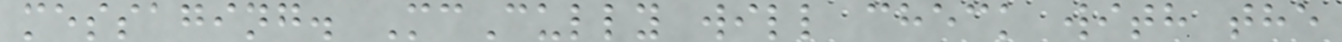messaging. McCully will check with the
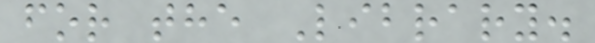for the Library.
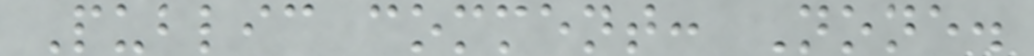Public comment: None.
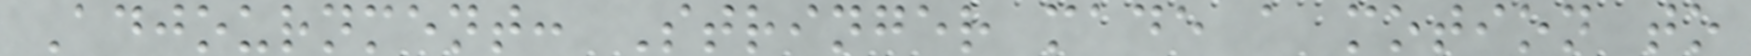Adjournment: Stringer made a motion to
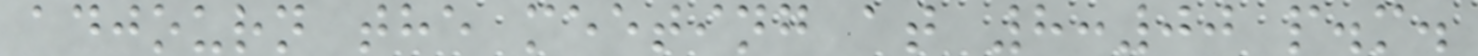adjourn the meeting at 8:00 p.m.
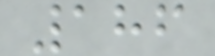186
